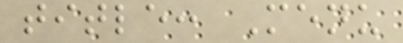title: Menu
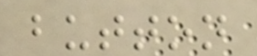button
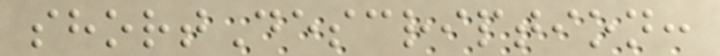shortDescription:
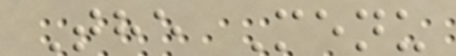The Menu
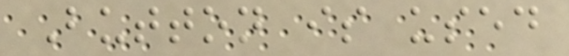Button is used
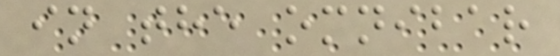in the omnibar
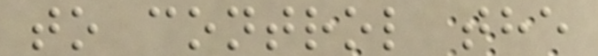to control the
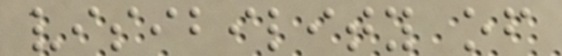visibility of
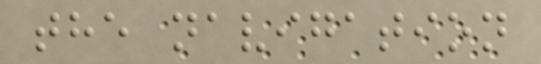the navigation
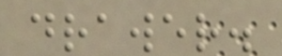drawer.
